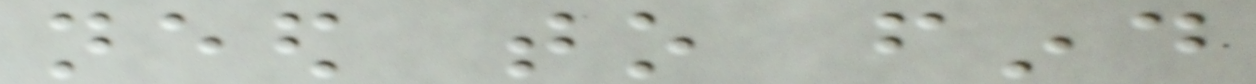need to find
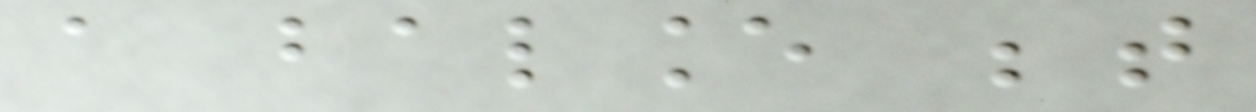a balance between
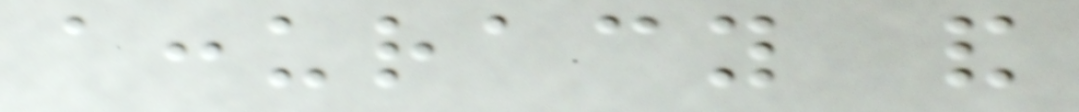accuracy and
